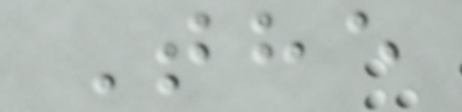The
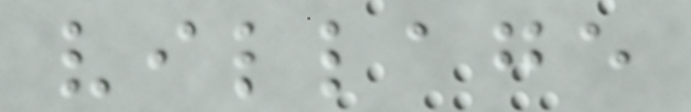village
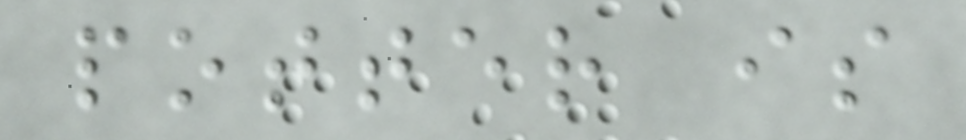potter is
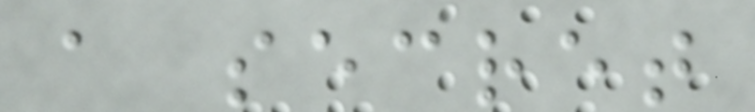a secret
